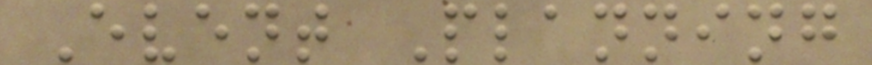Event Planning
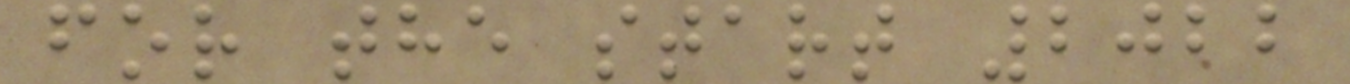for the start 2022
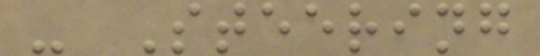- Steering
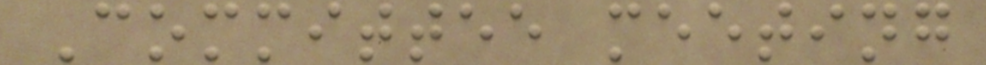Committee meeting
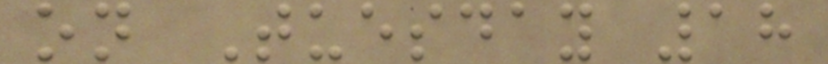on Tuesday 18
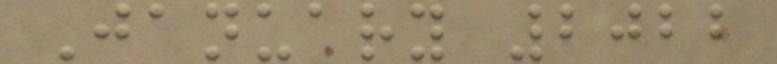January 2022
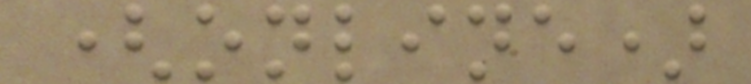(online)
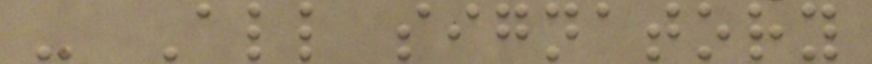- All signatory
